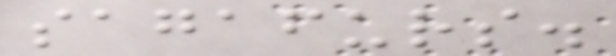sagafurs.
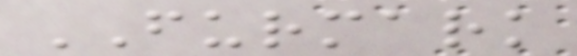FURMARK
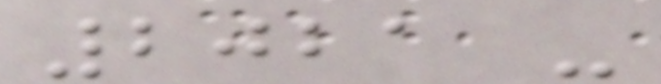2021 -
